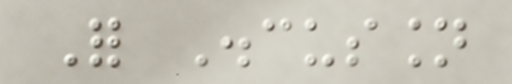For Discussion
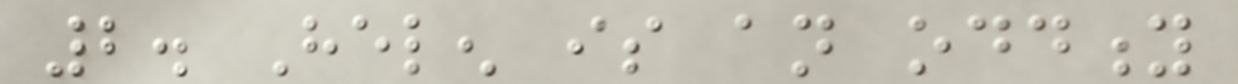2. Helen is an oddity
